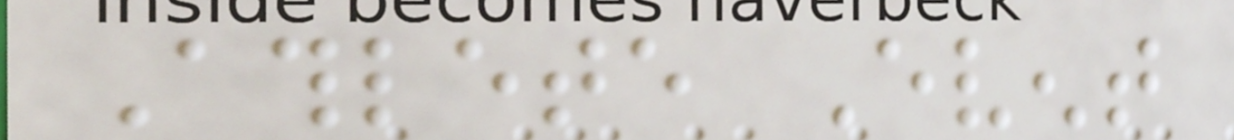Athlete Event
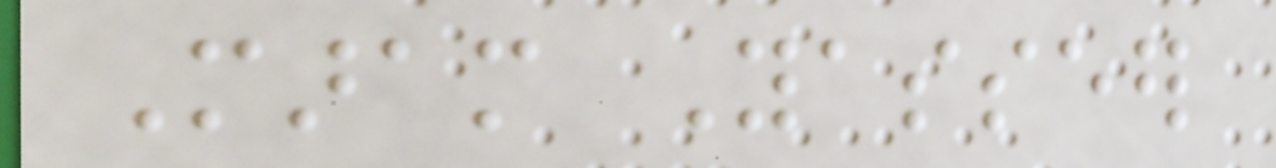Maram Yasseer
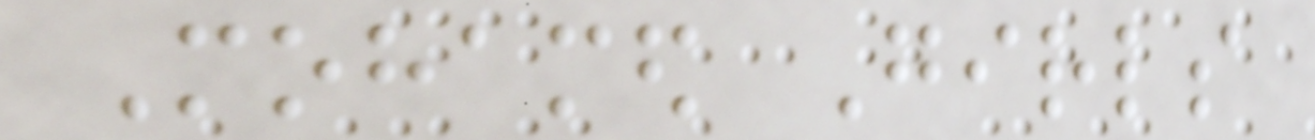Mohamed Girls
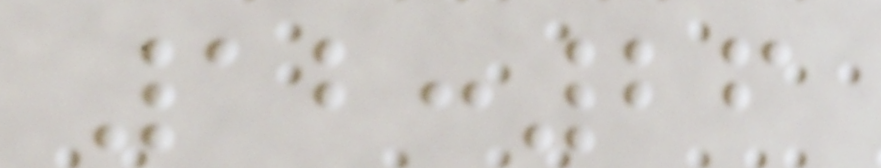12:26
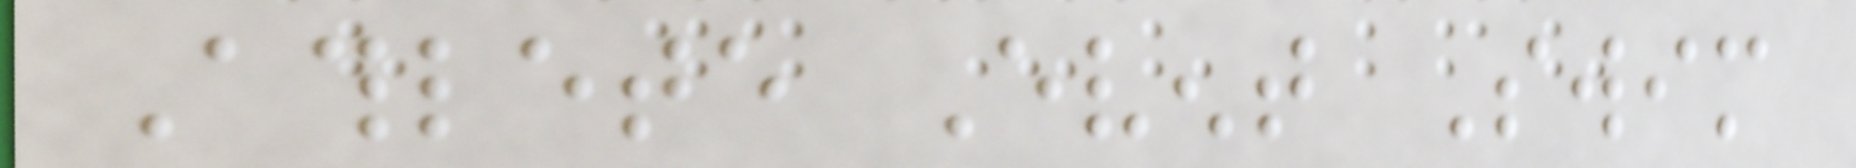Athlete Event Swim
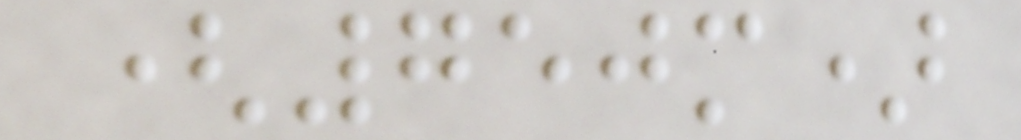(750m)
